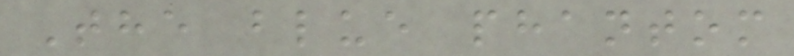The blue phantom
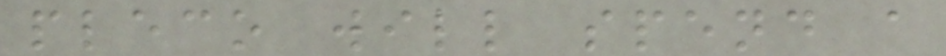pleco will spend a
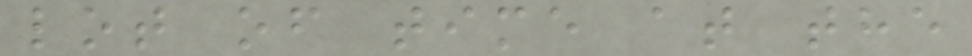lot of time at the
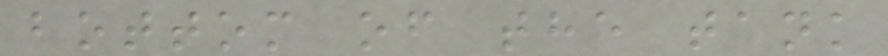bottom of the tank
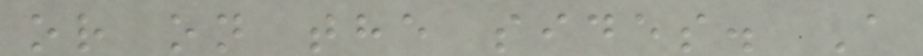or on the sides. A
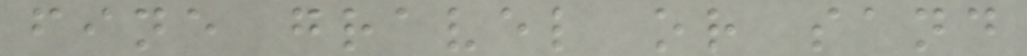fine gravel or sand
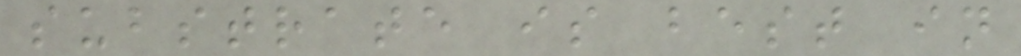substrate is best in
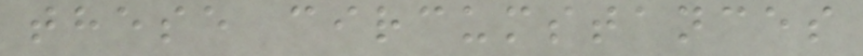these circumstances
